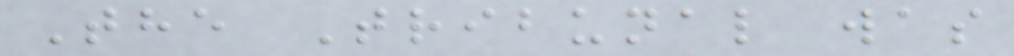The Tribunal was
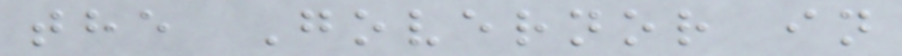the Governor in
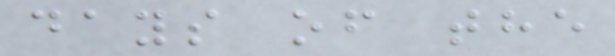days of the
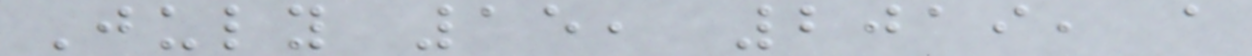July 15, 2019, a
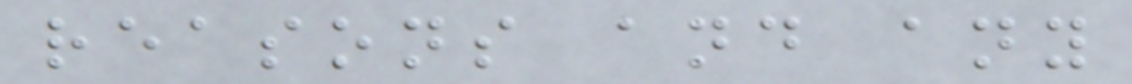reasons and any
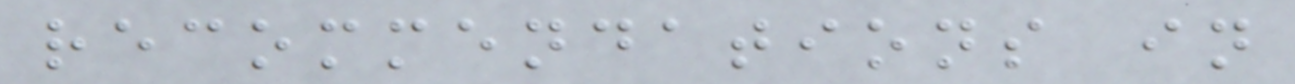recommendations in
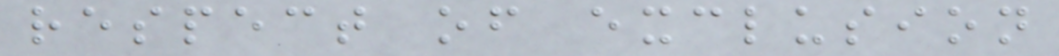respect of exclusion
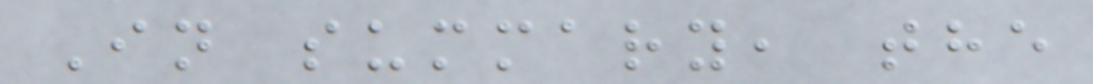In summary, the
